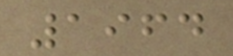1964
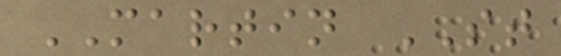MARTIN ST
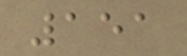151
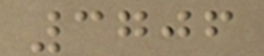3706
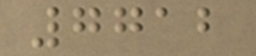7712
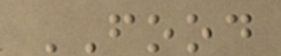FOOD
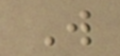W
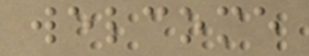welcome
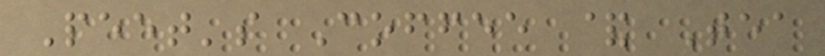Peet's Coffee & Tea
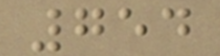754
